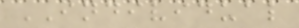INDIVIDUAL
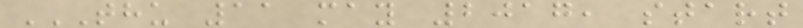THU 11 MAY 2017, START
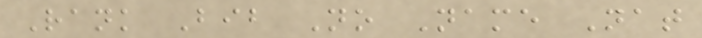Rank Bib No Name Nat
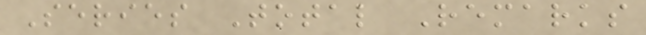Series Total Remarks
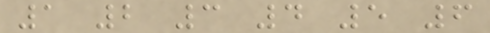1 2 3 4 5 6
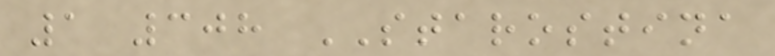1 308 STAROSTINA
